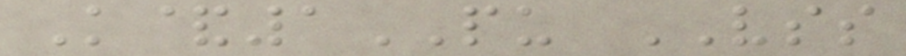K&1PU VSS
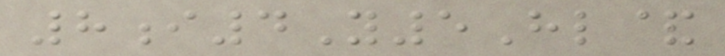8i4Y5Hl&
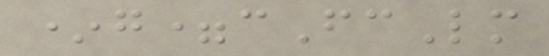*g=cFcLm
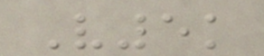V5k
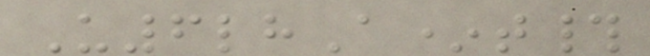U6lhA*t#
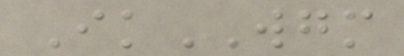IkWGM
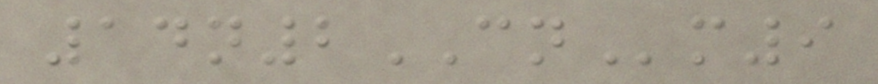14n2CNm9
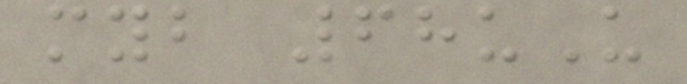myb 68uU
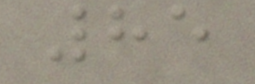85
